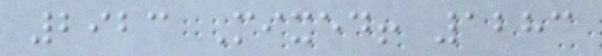2923 Mixed! 1283
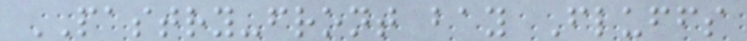PASTRY-front bay Fluffs
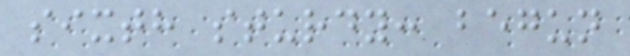sixth sturdy: begun
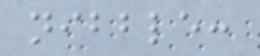nibble:
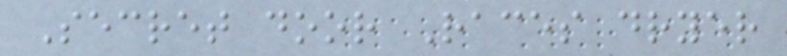Secret door Races dryer
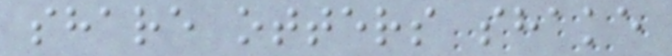share otters shake
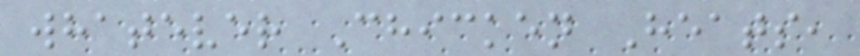whatever Chicken Heats,
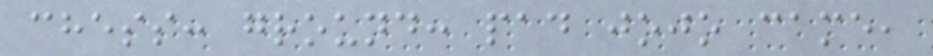chess: ground: pad jojo came,
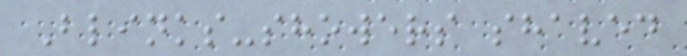Blinks-showers shaved
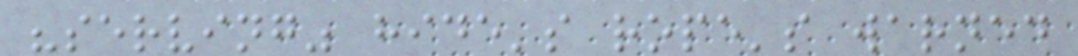"serving" hide's rope's warned
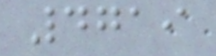4719
